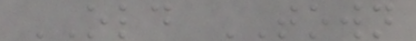OLD TOWN
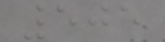505
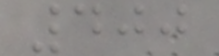400
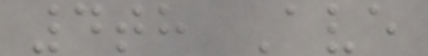4th Ave
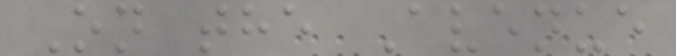On the Avenue
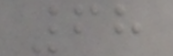68
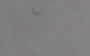a
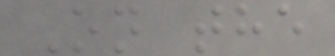On the
